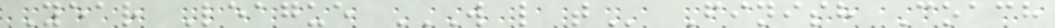Year League W L T Finish Coach
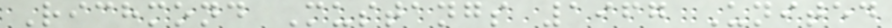Richmond Mustangs 1967 United
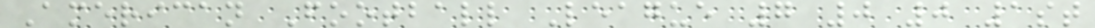American Football League 7 0 0 1st
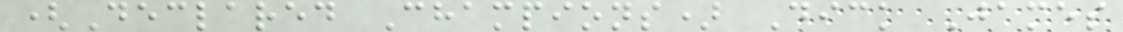(Declared Champions) Dick James
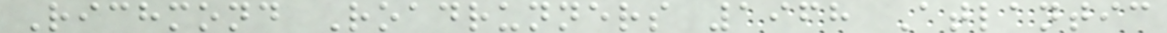Richmond Roadrunners 1968 Atlantic
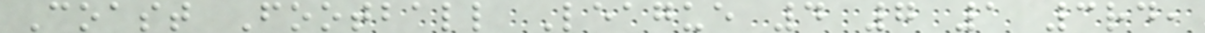Coast Football League 4 7 1 3rd,
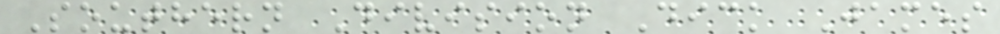Southern Division Dick James
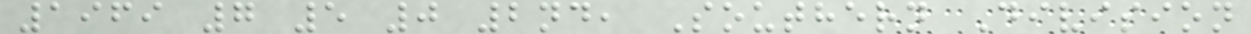1969 7 5 0 2nd, Southern Division
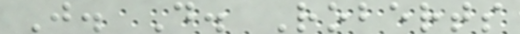J. D. Roberts
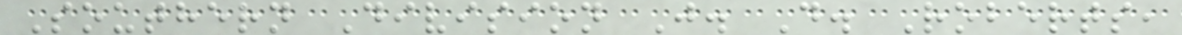Southern Division J. D. Roberts,
